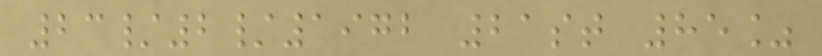23/2/1972 21st 85%
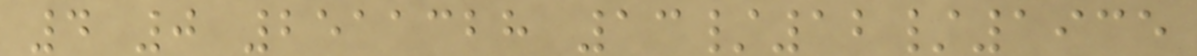4 0 2511328 13/12/1935
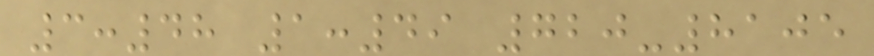3:48 1:49 720-8105
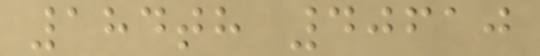184th 40610
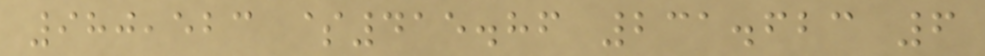980,523 $415.86 231.623 6
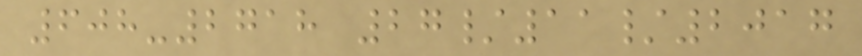608-2718 27/11/2017
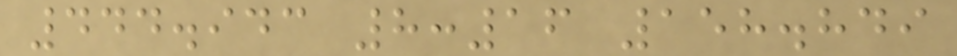444.943 8:16 158.849
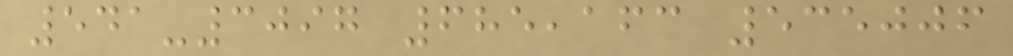541-3097 685,163 535006
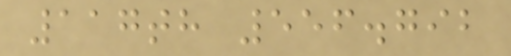117th 556.792
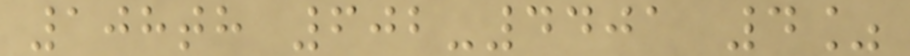108th 602-4401 4%
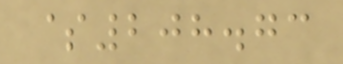$208.73
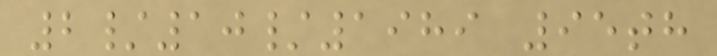2/10/1989 95th
